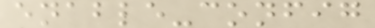enable-config
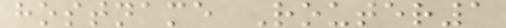hostname Router1
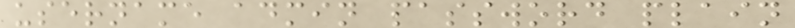username admin password plain
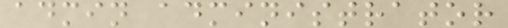admin administrator
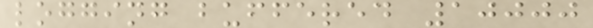logging buffered 10000
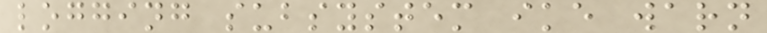logging subsystem ike warn
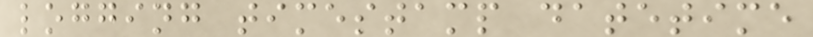logging timestamp datetime
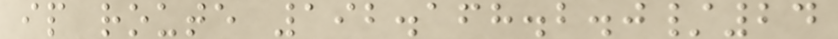ip route 192.168.2.0/24
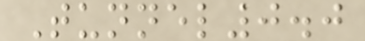Tunnel0.0
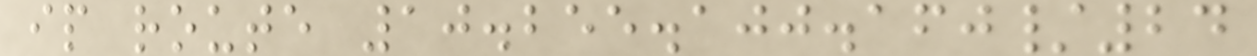ip route 10.255.100.160/24
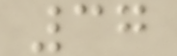37
